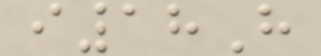i18H
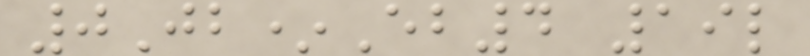0Jb*Eb4 19l
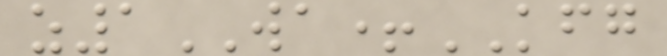z1WA+KFG
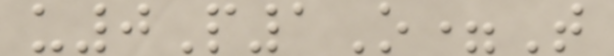u0P1O=T
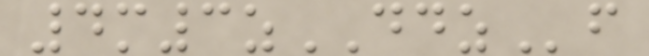4m3zDDZf
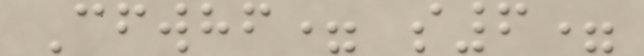Cfwhf= s6=
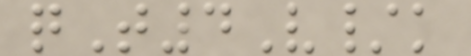qT4V/k
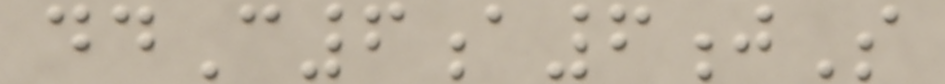ddC6a6jS
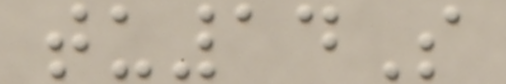tu14S
